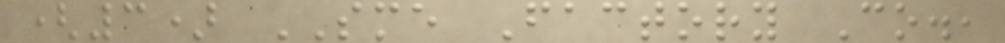(3) SME Factory Co.,
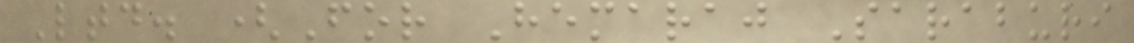Ltd. (For Hemaraj Saraburi
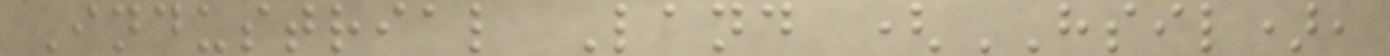Industrial Land (HSIL),
